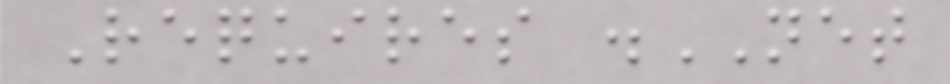Requires .NET
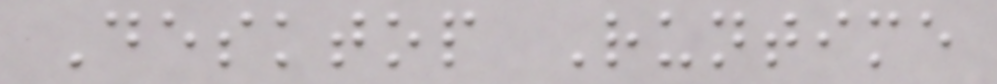Desktop Runtime
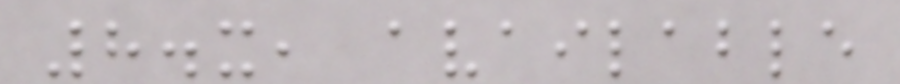8.x, available
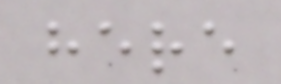here
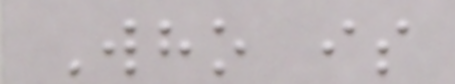Who is
